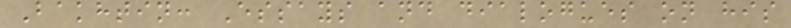Bakhtin: Essays and dialogues on his
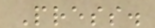Press.
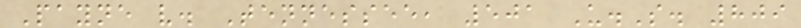Payne v. Tennessee, 501 U.S. 809
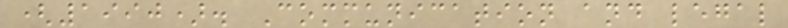(1990). Communication and legal
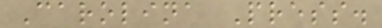Carolina Press.
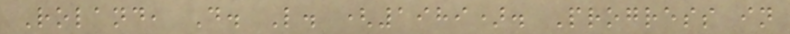Roland, D. L. (1989). Progress in
